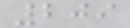209
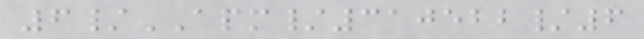6/APM/310522/6
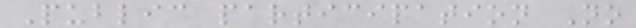Public participation No
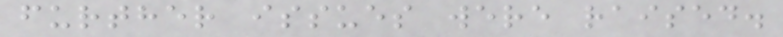further issues were raised.
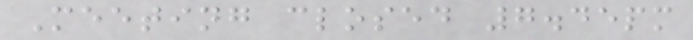Meeting closed 7.45pm
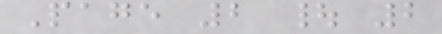Page 2 | 2
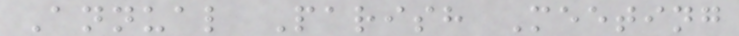Annual Parish Meeting
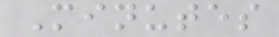Minutes
